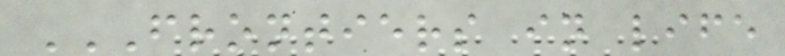FRONTIERS IN LIFE
